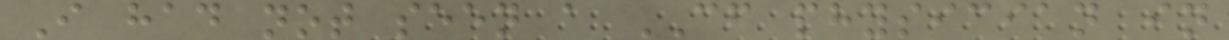I had not seen a CF physician in
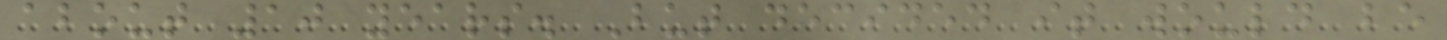about 10 years. But decided it would be
